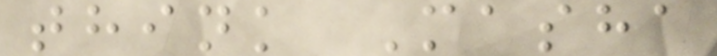think Masha
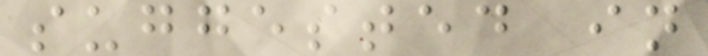suggested in
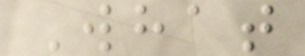What
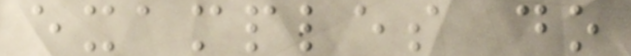examples do
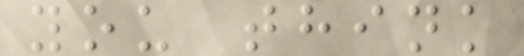you think
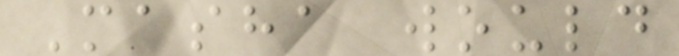Masha would
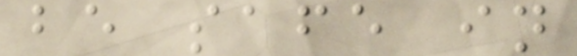be safe in
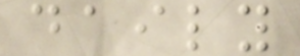daily
